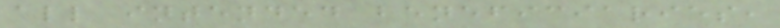all intended beneficiaries,
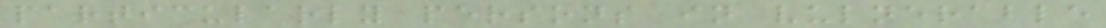particularly persons in vulnerable
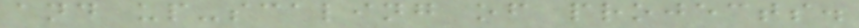and up-scaling of projects.
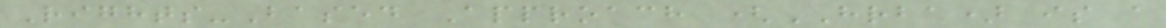Rights-Based Approach (HRBA) is a
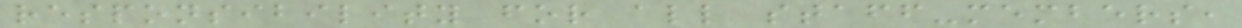responsibility for all staff-members,
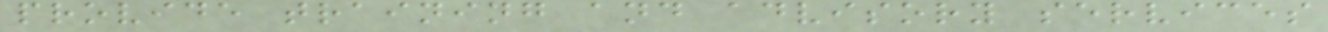provide training and advisory services
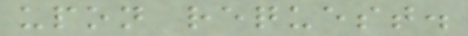upon request.
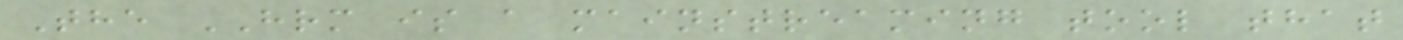The HRM is a mainstreaming tool that
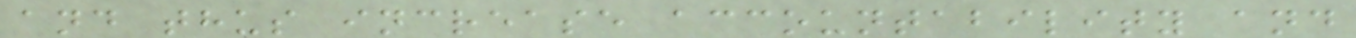and thus increase accountability and
